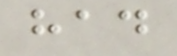had
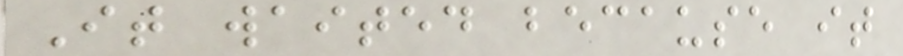It waited because it
